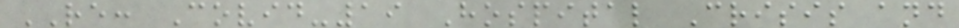RE: Covid-19 Hospital Crisis and
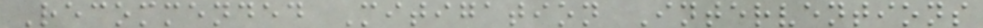Recommended Mitigation Interventions
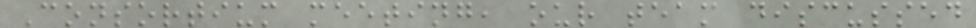Consortium meeting, our team discussed
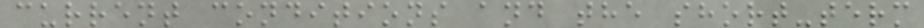current conditions and the short-term
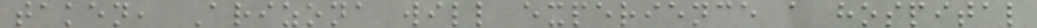taken, Arizona will experience a hospital
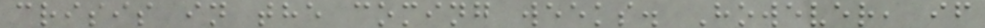crisis in the coming weeks. However, if
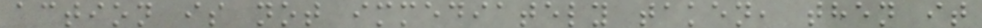action is not immediately taken, then it
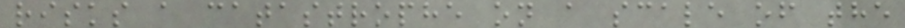risks a catastrophe on a scale of the
